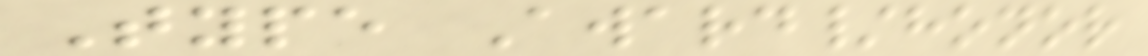Type Award/honor
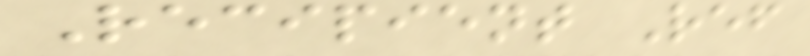Recipient Ref
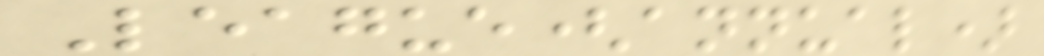League(annual)
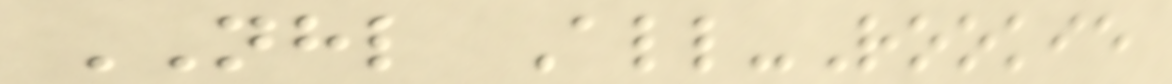NHL All-Rookie
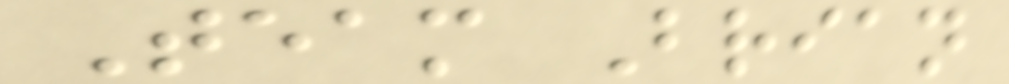Team Brian
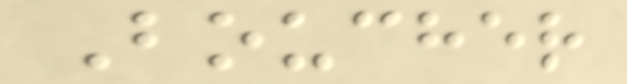Boucher
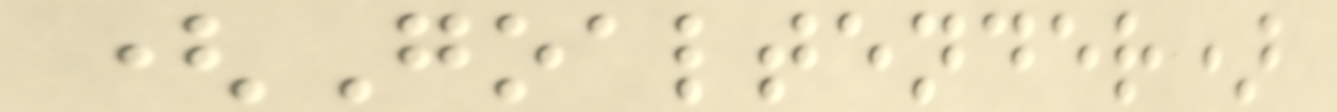(Goaltender)
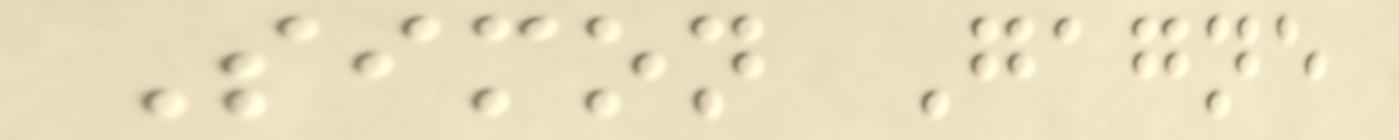Simon Gagne
